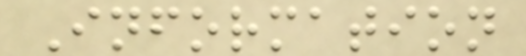Information
